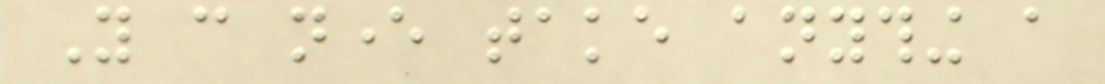You can never take anything a
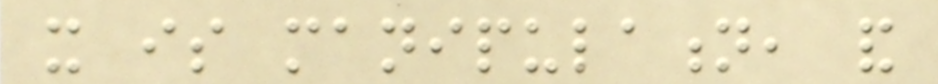it is manipulation, and
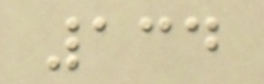134
